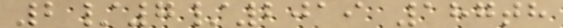2/7/2019 187th
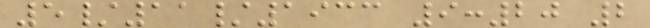5/11/1933 9:20 2
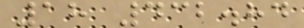18 432.84
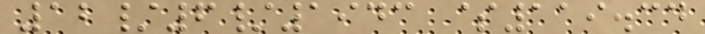12/6/1943 $119.34
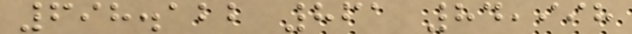698.122 861 84,998
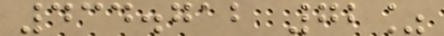434.712 72%
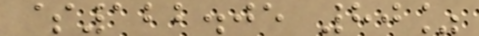$122.05 80%
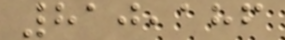810,186
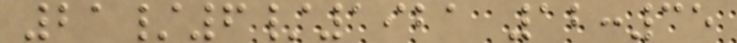21/6/1921 12:35
